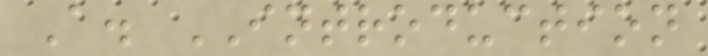A. INTRODUCTION
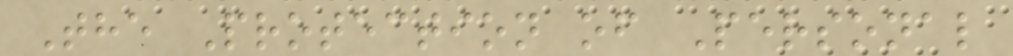The Protection of Personal
